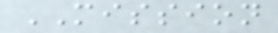MISSION
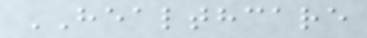HEALTHCARE
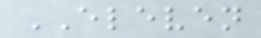ELEVEN
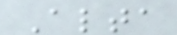Alta
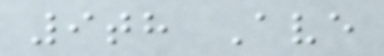9th Ave
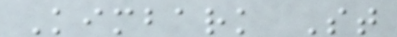Kimbark St
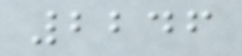2246
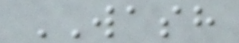WASH
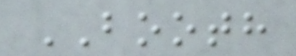BOOTH
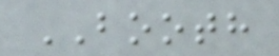BOOTH
